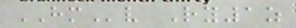HMv Ry1z
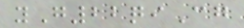yG22qiCg
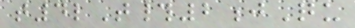t4lT#2jQu
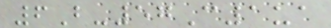6B-57C1ua
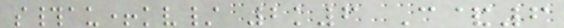s#au+kv/ 2k6 C&6
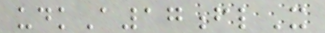udkA17flX
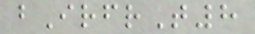bIrfrT8
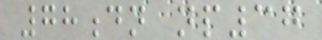78dn np37
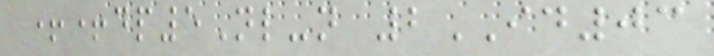++dp5Nl-n 2ID03
